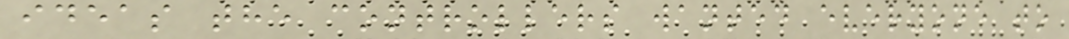ideas the controllers wanted everyone to
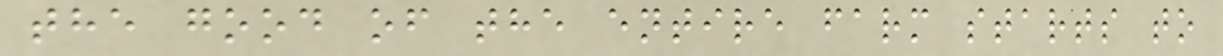the good of the entire farm starts to
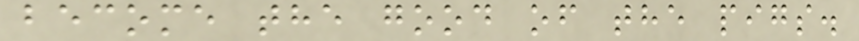become the good of the pigs.
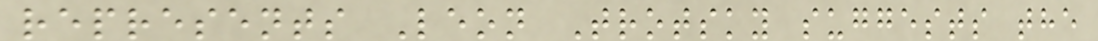represents Leon Trotsky suggests the
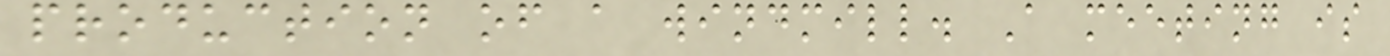production of a windmill. A meeting is
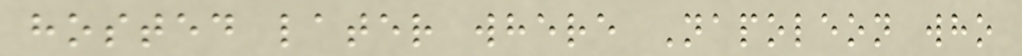hosted later where Napoleon who
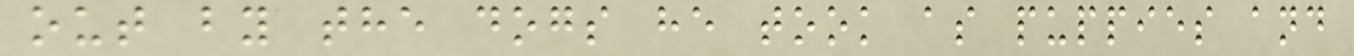out by the dogs he took as puppies and
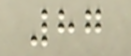87
